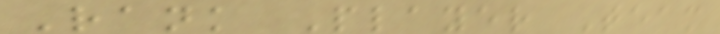Rank Player Team
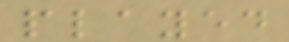played
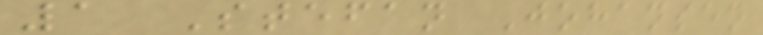1 Stefan Johansen
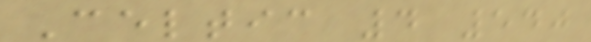Celtic 4 540
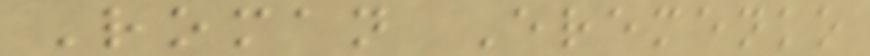Roman Eremenko
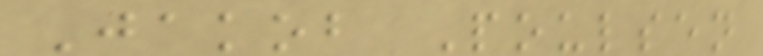Jakob Poulsen
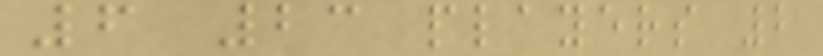6 23 players 2
